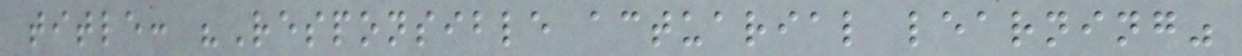title: "Responsible actuarial learning"
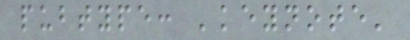pubtype: 'keynote'
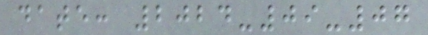date: 2024-09-07
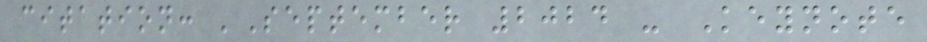citation: 'September 2024 - Keynote
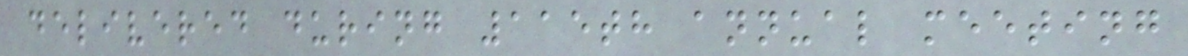delivered during 115th annual meeting
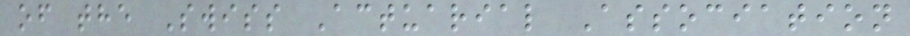of the Swiss Actuarial Association
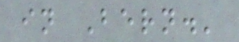in Bern.'
